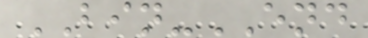BIN-END
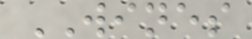WINES
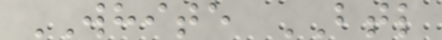WHITE BTL
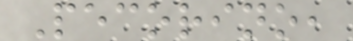Pecorino,
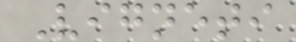Vigneti
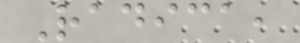Radica,
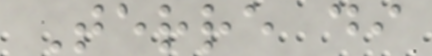Terre di
